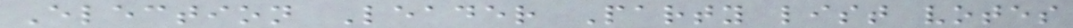Election Leader Party list votes
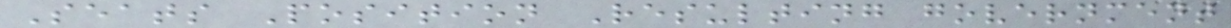Seats Position Resulting government
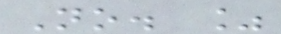No. %
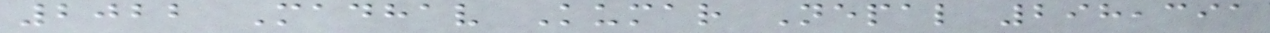2022 Madhav Kumar Nepal 298,391
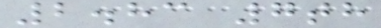2.83 7th
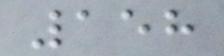158
